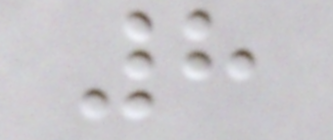8
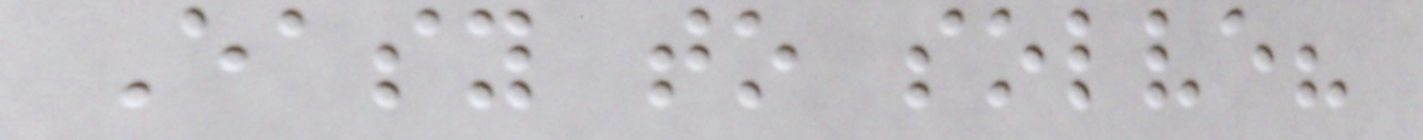Easy to solve?
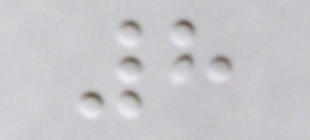8
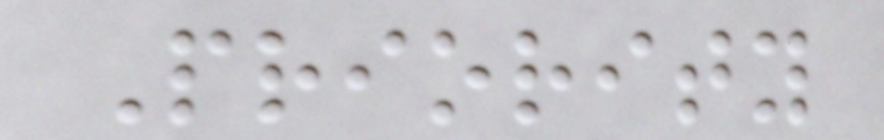Priority
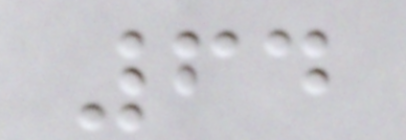64
